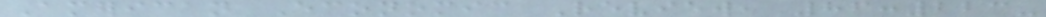American Economic Review, 86:223-
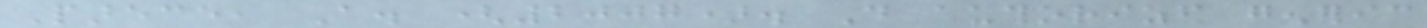Parece, A. (2007). Do authorized generic
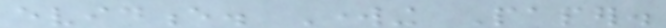evidence. Working Paper.
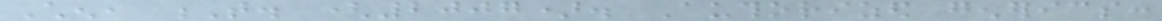Chen, T. (2007). Authorized generics:
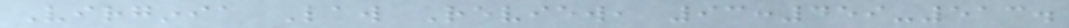Virginia Law Review, 93:459-513.
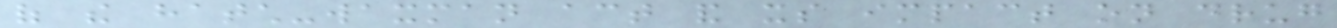of the hatch-waxman act and its impact on drug
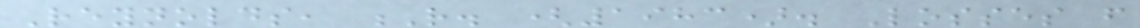Reynolds, R. (1983). Losses from
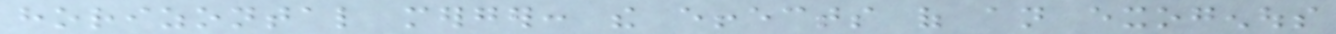horizontal merger: the effects of an exogenous
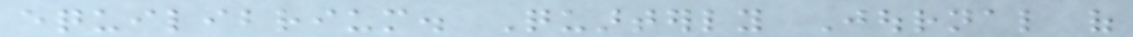equilibrium. Quarterly Journal of
